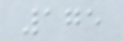175
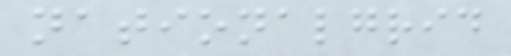nationalgrid
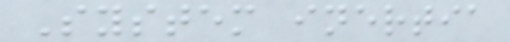System inertia
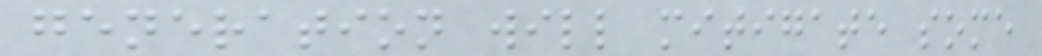generation will mitigate some
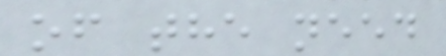of the need
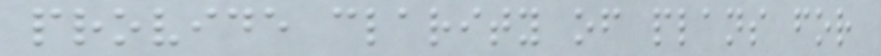provide clarity of plans for
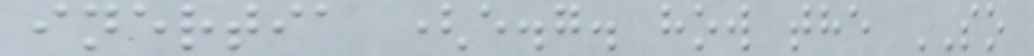inertia (e.g. how the SO
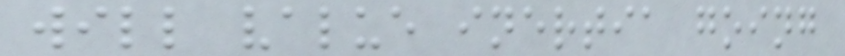will value inertia going
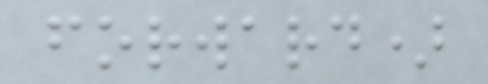forward)
